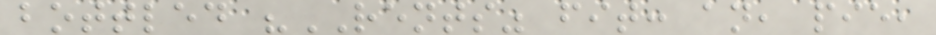bottled "RENTS" fit: an, pie,
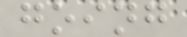going
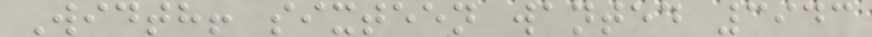Width! sixteen wanted 3943
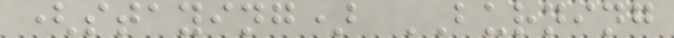(staying) BURNING
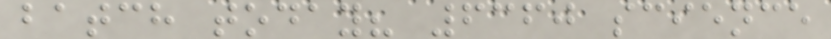batch today? 6360 science
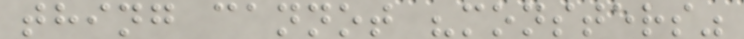thing cannot "monsters"
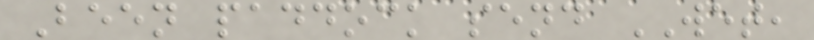Been paddock send WET,
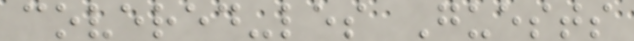covered-les Guests
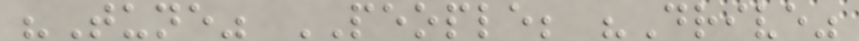"Tune" PEOPLE; "Drive"
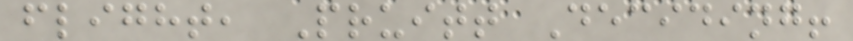flight, Pruitt Deciding!
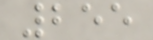255
